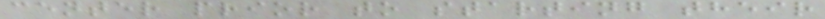center prior to starting their
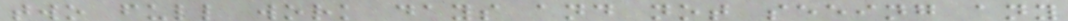two full work days and not seeing any
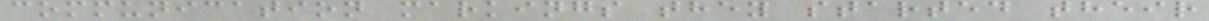communication markings they started their
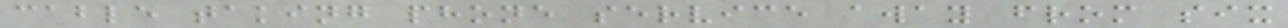cable taking phone service away from six
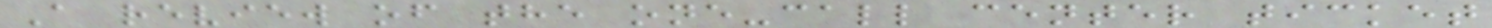A review of the one-call center ticket
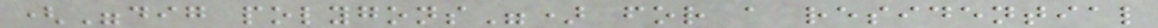("dig polygons") for a residential
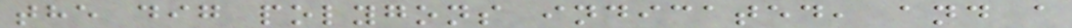the dig polygons indicated, and a
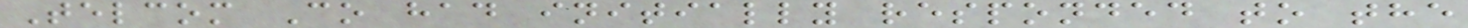Telcom Co had initially responded to the
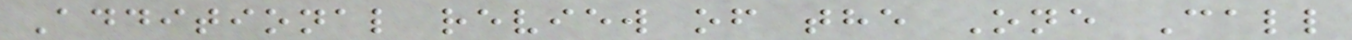Additional review of the One Call
